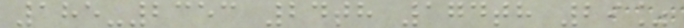185-2353 24th 174th 29%
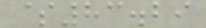$83.29
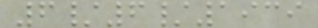6/6/1939
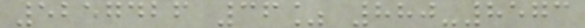5257426 36% 880-8573
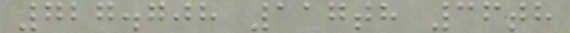727.708 117th 36th
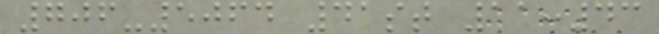706-5064 41st 11:43
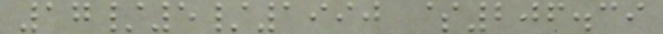17/5/1990 $206.39
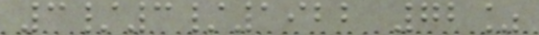3/3/1922 72%
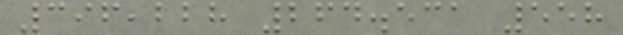396,228 264.531 558
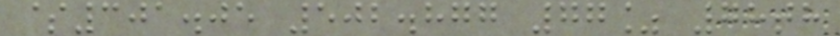$301.05 502.877 77% 78th
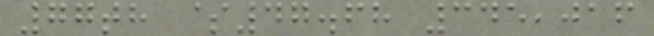77th $47.68 345,016
